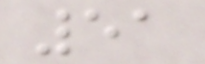51
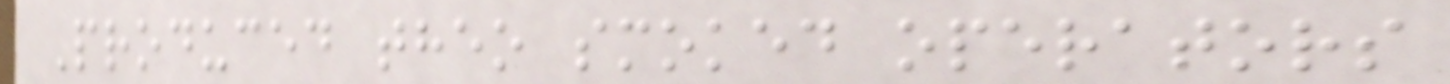Produced theo smoked operators
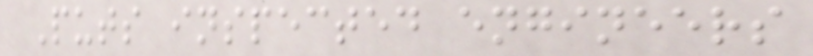Puts inspected engineers
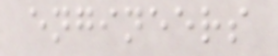engineers
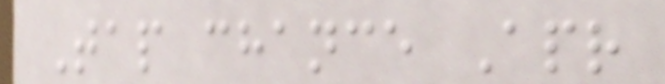Tap chance Apr
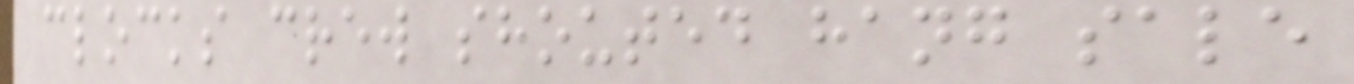clocks crew shouted hang sale
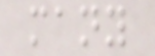many
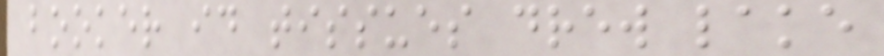booker id tissues drew lake
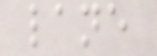lane
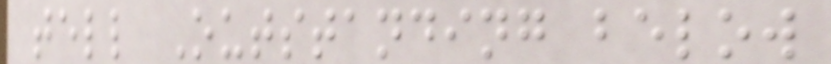tell Outstanding below
